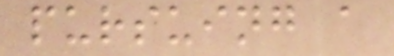pursuing a
